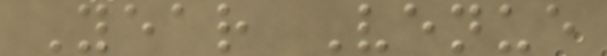Year Venue
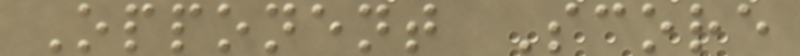Opponent Score
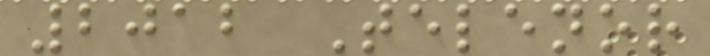2012 Telenor
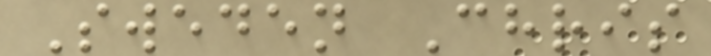Sweden Chris
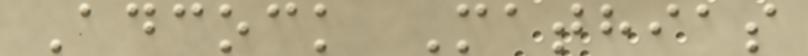Adcock Mathias
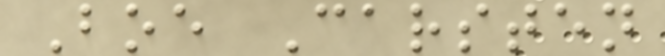Boe Carsten
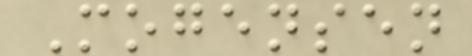Mogensen
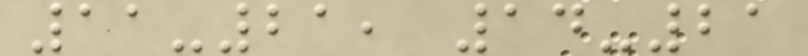11-21, 14-21
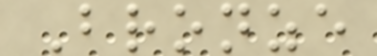Bronze
